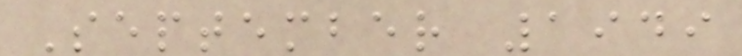September 1949
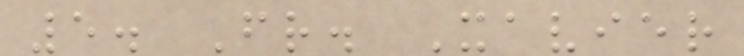5. Fr. Xavier
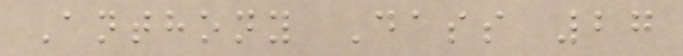Anthony Dass 27
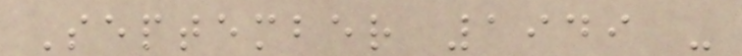September 1949 -
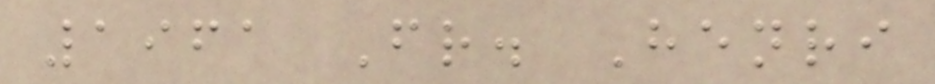1961 Fr. Henri
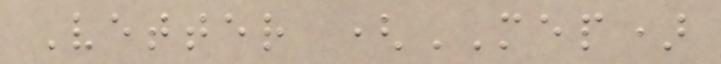Vetter (MEP)
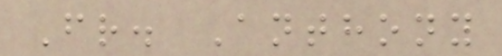Fr. Anthony
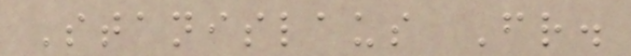Stanislaus Fr.
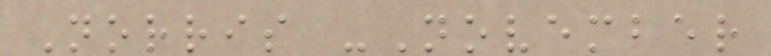Norris -November
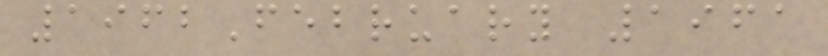1962February 1961
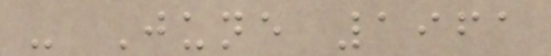- June 1961
